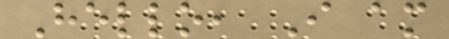Hello, I am
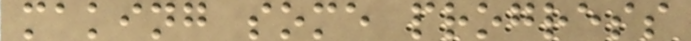making some progress
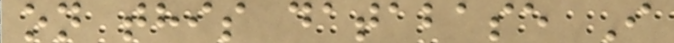on this database I
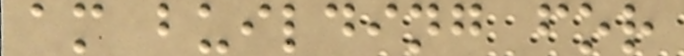am building for
